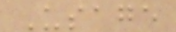Usage
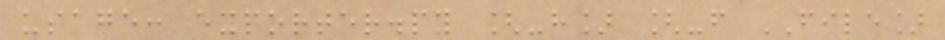usage: exporter.py [-h] [-f FILE]
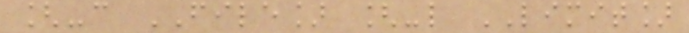[-c FILE] [-l LIMIT]
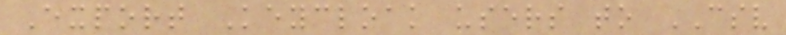Export Keycloak users to CSV
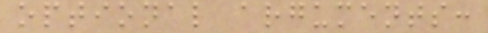optional arguments:
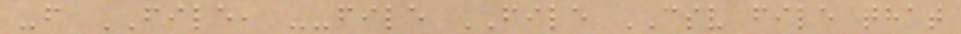-f FILE, --file FILE CSV file that
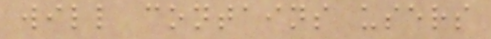will contains users
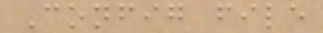Config file
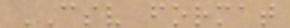CSV format
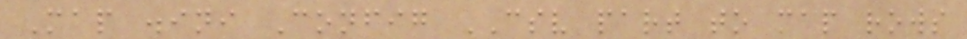Map .ini Config CSV part to map rows
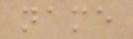name
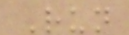Run
